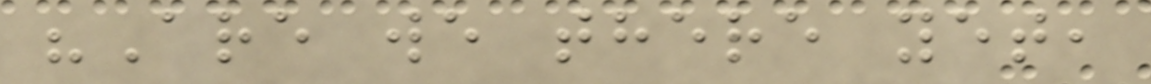"Are we there yet,
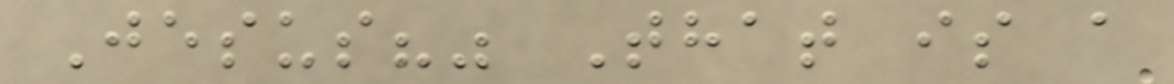Jesus?" That is a
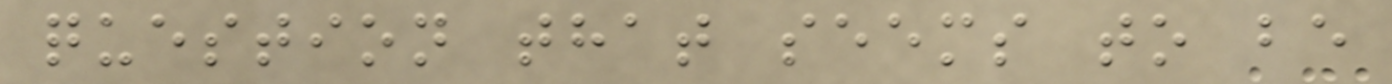question that seems to be
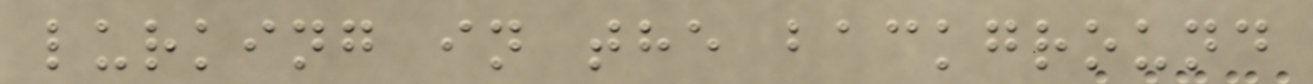lurking in the background
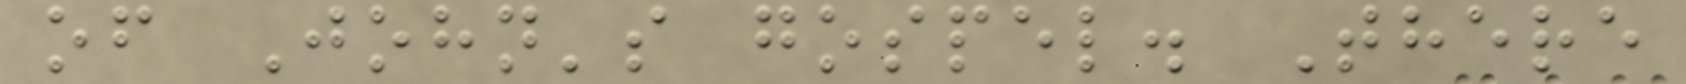of John's gospel. There
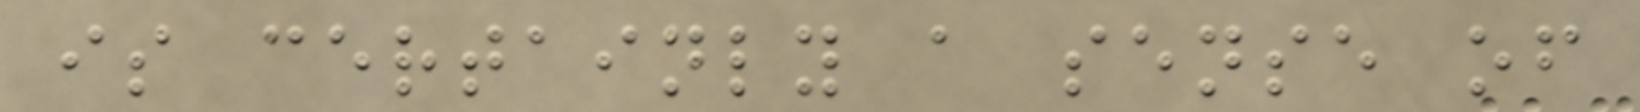is certainly a sense of
